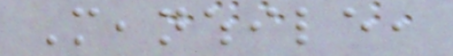Meanwhile,
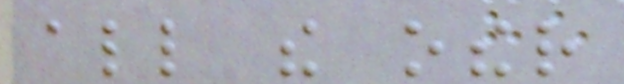all the other
